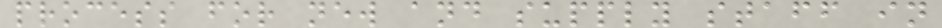process for new and supply staff in
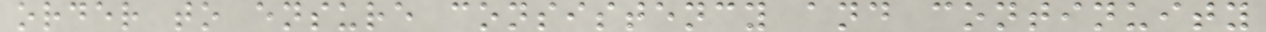order to ensure consistency and continuity
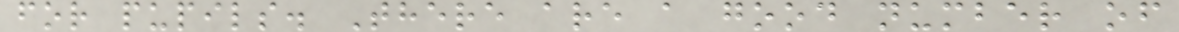for pupils. There are a good number of
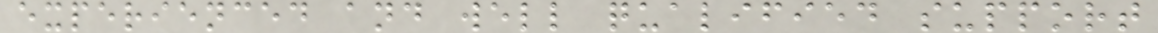experienced and well qualified support
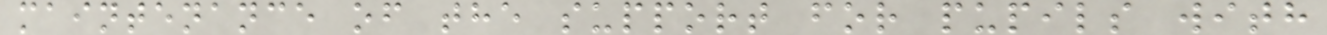maintenance of the support for pupils with
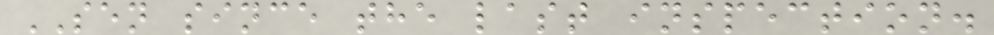SEN since the last inspection.
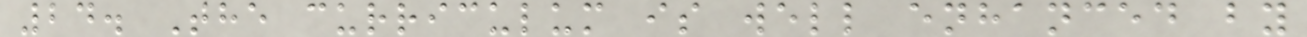24. The curriculum is well enhanced by
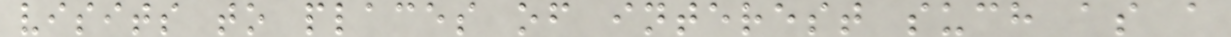visits to places of interest such as a
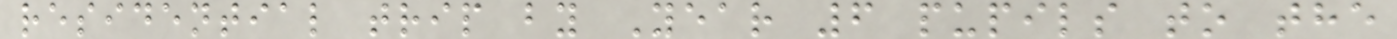residential trip by Year 6 pupils to the
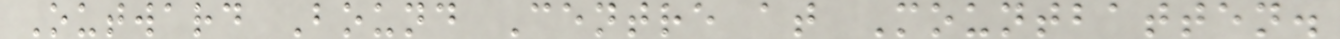Outward Bound Centre at Mountbatten.
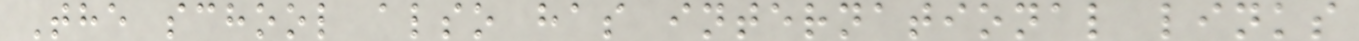The school also has international links
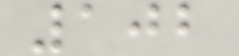102
